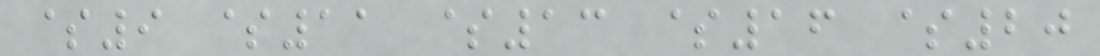$9 $11 $13 $16 $20
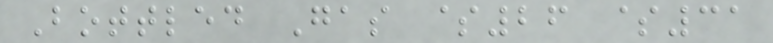Bottled Gas $26 $31
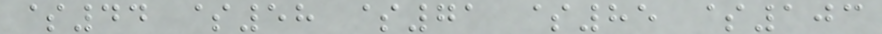$44 $58 $71 $85 $103
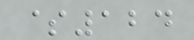$124
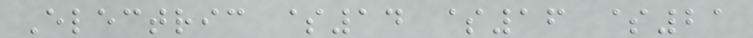Electric $14 $16 $21
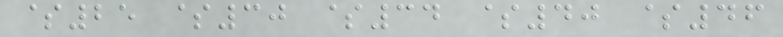$25 $30 $34 $40 $46
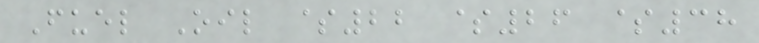Fuel Oil $22 $26 $38
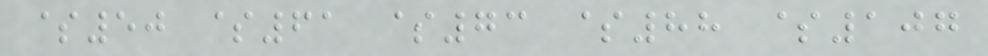$50 $61 $73 $88 $107
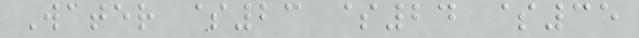Water $23 $24 $35
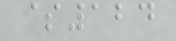$124
